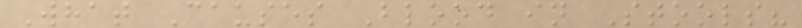What Causes Blood in Stools?
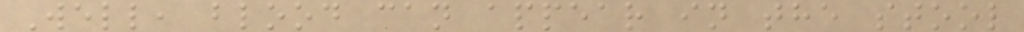Well, blood can appear in the stool
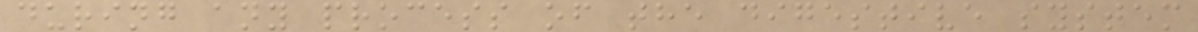during any process of the digestive system
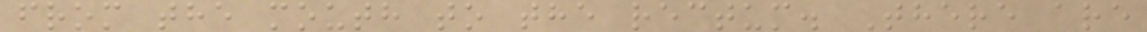from the mouth to the rectum. There are
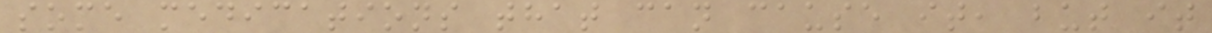some medications that can cause it, but it
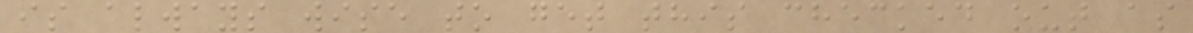is always wise to get this checked out as
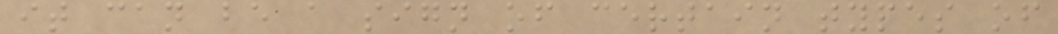it can be a sign of certain types of
